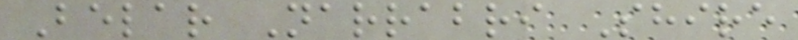Belar Narrabri Shire
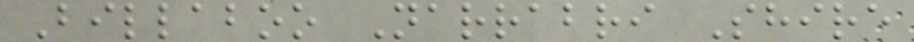Billaboo Narrabri Shire
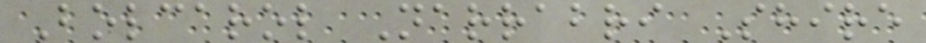Bolcarol Narrabri Shire
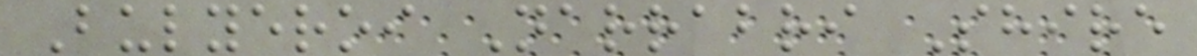Bulyeroi Narrabri Shire
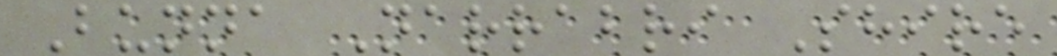Bunna Narrabri Shire
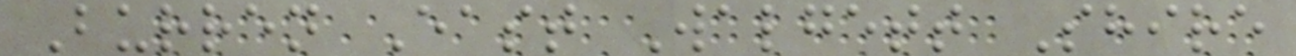Burren East Walgett Shire
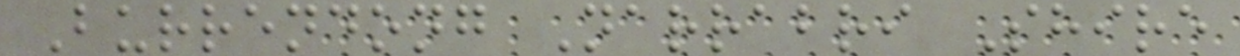Burrendong Narrabri Shire
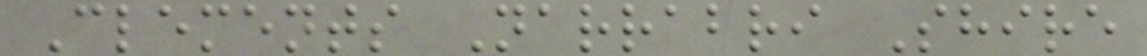Clements Narrabri Shire
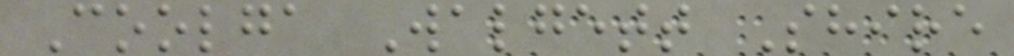Coolga Walgett Shire
